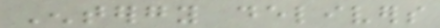Entergy delivers
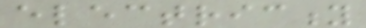electricity
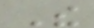The
